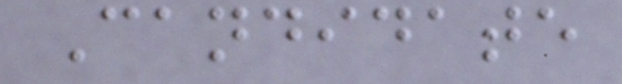Candidate
